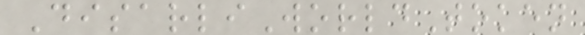DisarliWorldToken
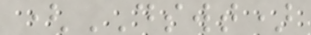(DSWT)
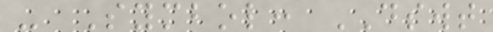- Symbol: DSWT
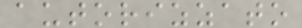autorizzato
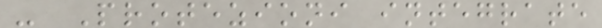- Protezioni integrate
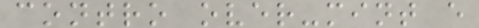contro over-mint e
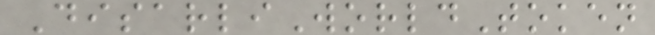DisarliWorldToken
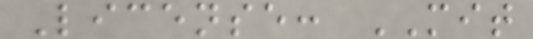License: MIT
